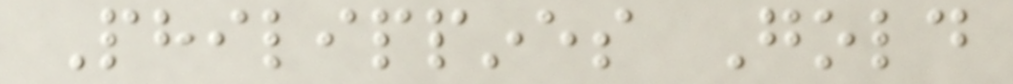Philippines Gold
